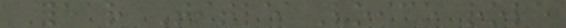Year Title Voice role
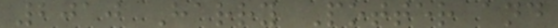2010 Harry Potter and
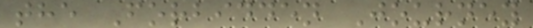the Forbidden Journey
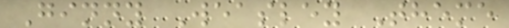Ginny Weasley Theme
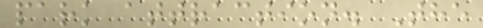park attraction. The
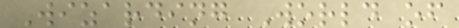Wizarding World of
